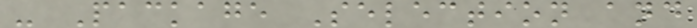- Package Selection and
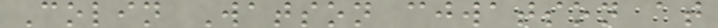Colin Watson cjwatson at
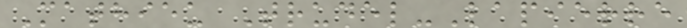Mathieu Trudel-Lapierre
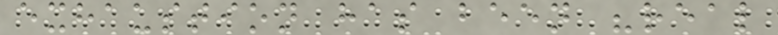exhaustion has been "real
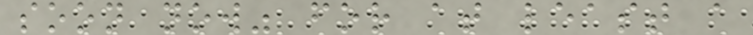soon now" for at least a
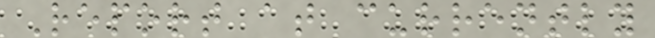Report at currently
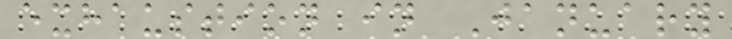exhaustion in January
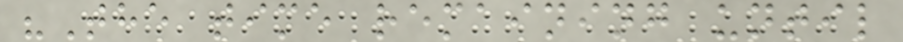"The time remaining until
